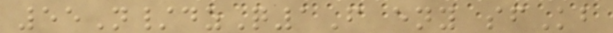55N/dzQ1F eny sfKb
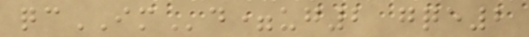qcIMd=ug2 gqe2
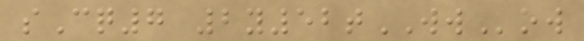sCq7 2y52tWWow
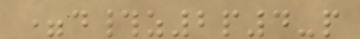=d#z2p4-p
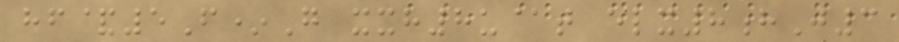hf&5F*G xxh8u@t elx8hJ3
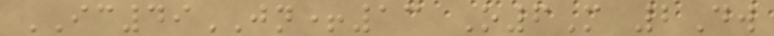IC49JN+13 O6M 2Dw
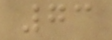73
